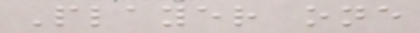Player one
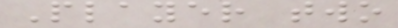Player two
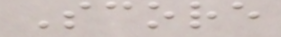Score
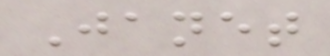Janet
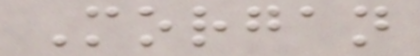Morgan
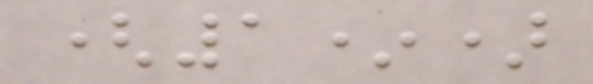(1*)
